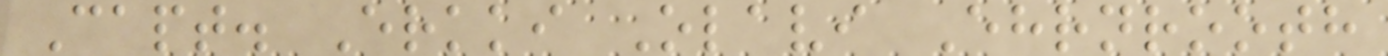Capt. Erkki Olavi Ehrnrooth
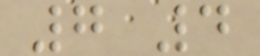7 4
